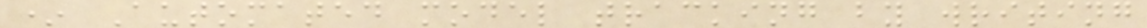* Automated model tracking by writing
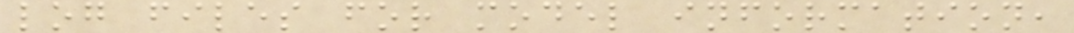log files for model information,
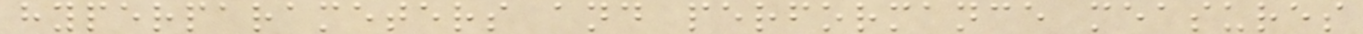hyperparameters and performance measures
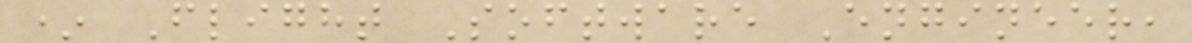* Flight Software Engineer,
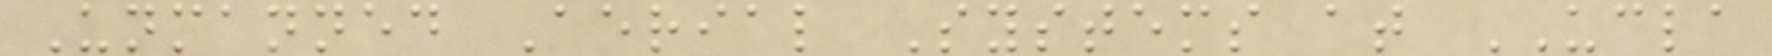Unmanned Aerial Systems at UCLA
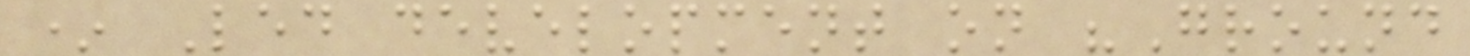* Led development on "Ground
